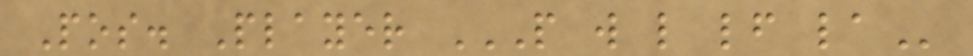Pos. Player P W L LF LA
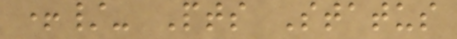+/- Pts Status
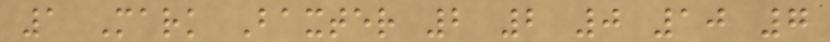1 Mark Baxter 2 2 0 10 7
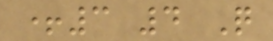+3 4 Q
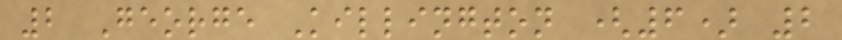2 George Killington (6) 2
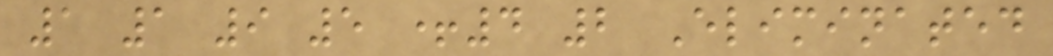1 1 9 5 +4 2 Eliminated
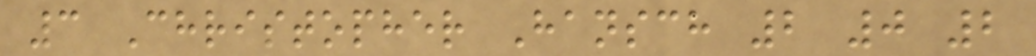3 Christopher Hansch 2 0 2
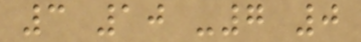3 10 -7 0
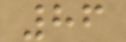86
